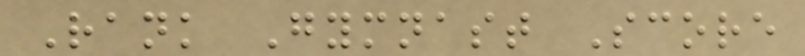Rank Gymnast Score
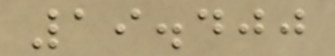19.400
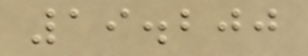19.200
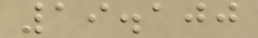19.100
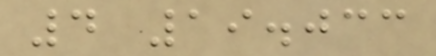4 19.033
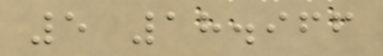5 18.966
